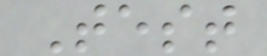Test
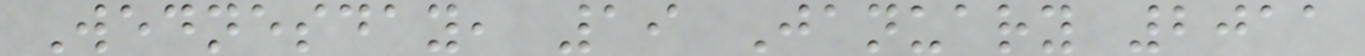Wednesday, 19 January 2011
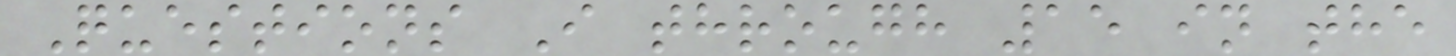Questions I through 15 in the
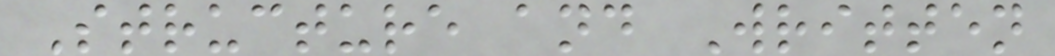Structure and Written
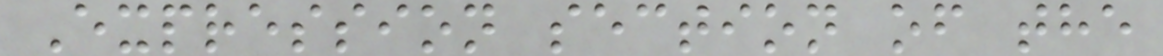Expression section of the
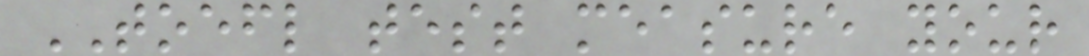TOEFL test measure your
